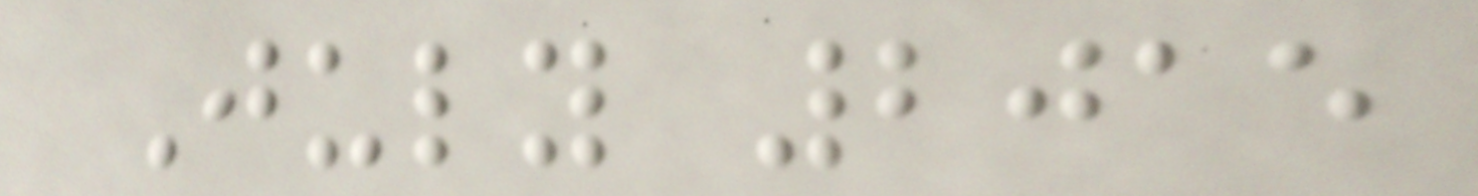July 2015
